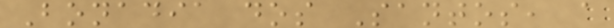Bonadia dos Santos, a
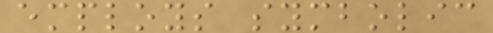employs symbolic
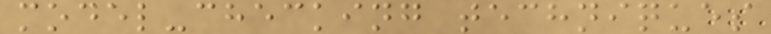model-checking techniques
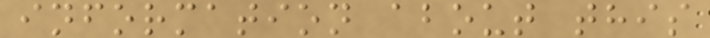information about this
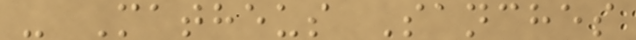- Matheus Sanches
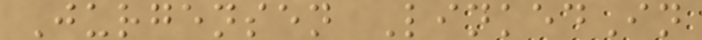Jurgensen LinkedIn
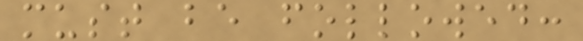must be followed:
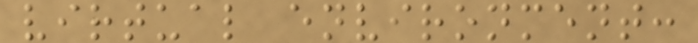virtual environment:
